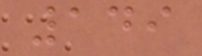149
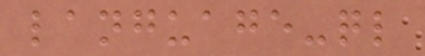language-ql
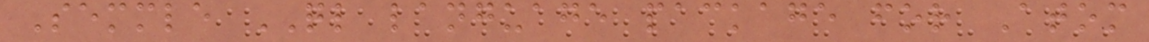Semmle QL language package for Atom
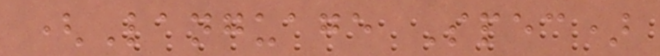(Language Spec)
